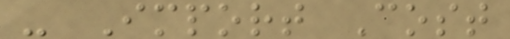- Import Cost
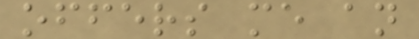offers me an
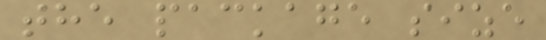the package size
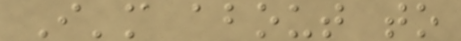I'm about to
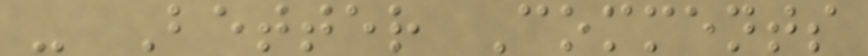- Better Comments
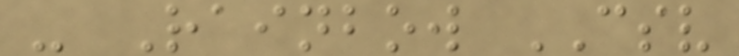- Rainbow CSV
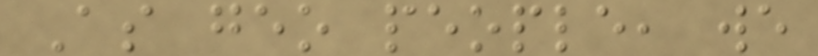As geo people, we
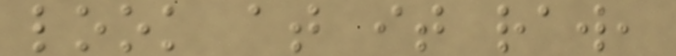look at it raw,
